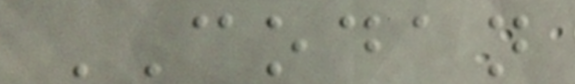CODAN
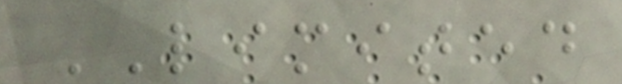LIMITED
